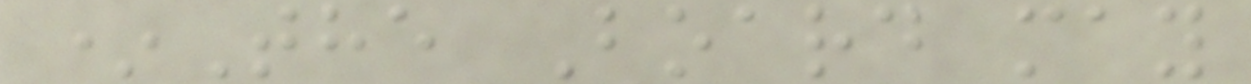*The Board may
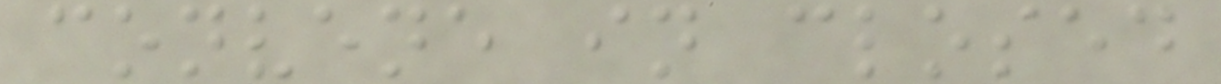convene in closed
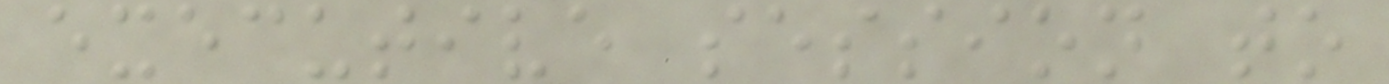executive session to
